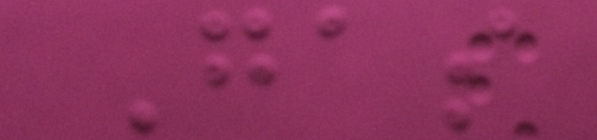Gas
